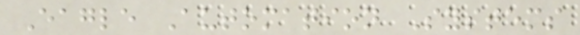Eagle Automation Systems
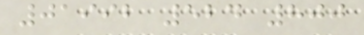01992 524 800
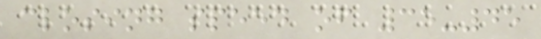closing speed of 35-45
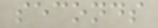seconds
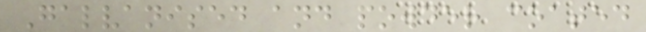Galvanised and powder coated
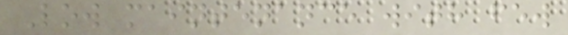Low maintenance with few
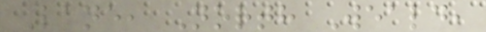Lane, North Weald,
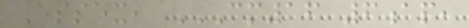Essex, CM16 6AP,
